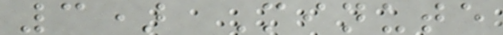3) Minute
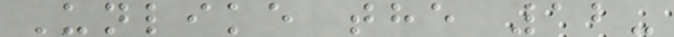Unlike the 12-
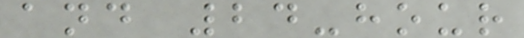and 24-hour
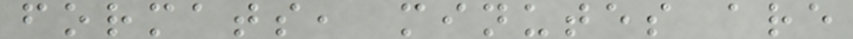formats, minutes are
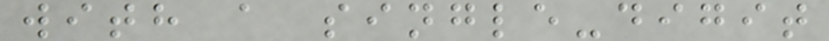with a single-digit
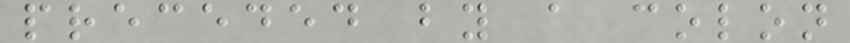preceded by a colon
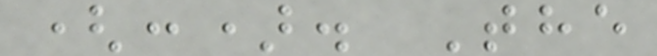(:). The
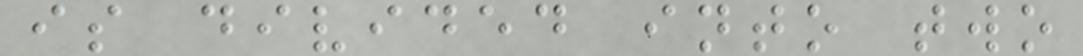is divided into two
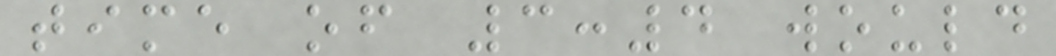time of 3:4 would
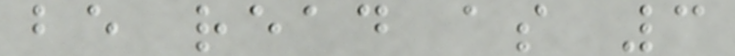be read as 3
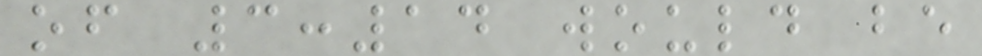of 3:14 would be
